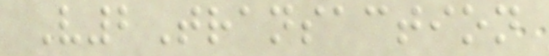V2Transaction
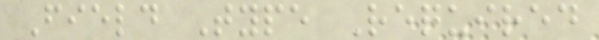Field Type Required
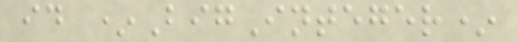id *BigInteger*
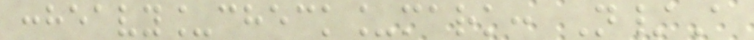:heavy_check_mark: N/A
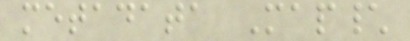metadata Map\
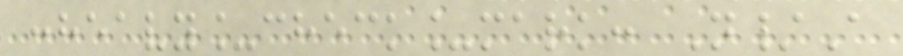:heavy_check_mark: N/A
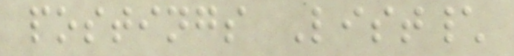postings List\
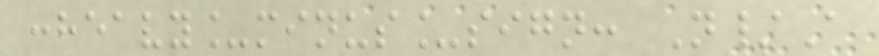:heavy_minus_sign: N/A
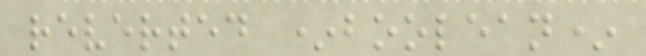reverted *boolean*
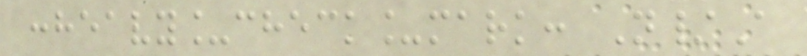:heavy_check_mark: N/A
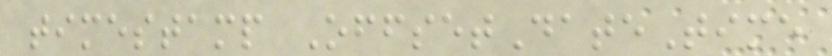timestamp OffsetDateTime
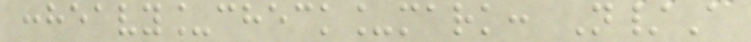:heavy_check_mark: N/A
